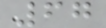67
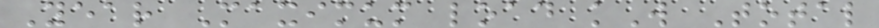Year Maximum load kW Total
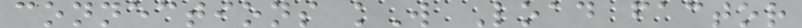connections kW Load factor
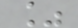%
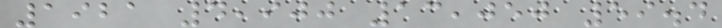1921 4,900 13,050 59.4
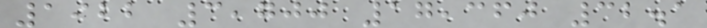1922 3,700 17,360 32.1
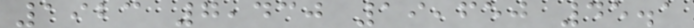1923 7,430 19,650 45.1
